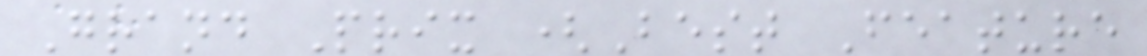Grand Prix (Best Feature
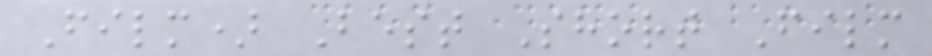Film) Best Short Film
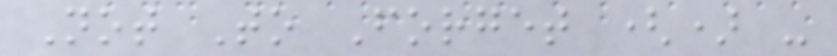Not To Forget () -
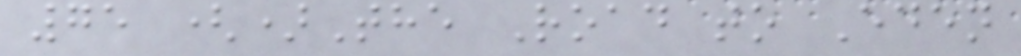75 ()The Road to Eden
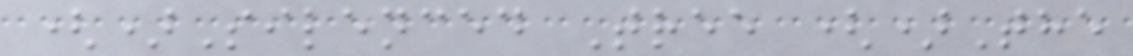()Silenced Tree ()The
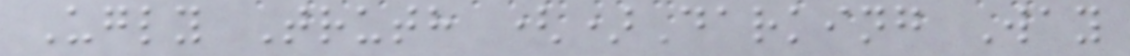Ugly Truth ()Darking Way
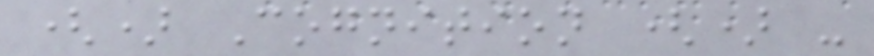() Cognition () -
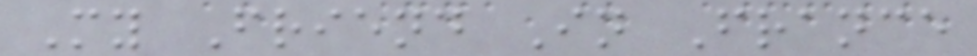My Friend In France
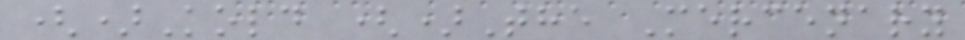()Kold ()The Mercenary
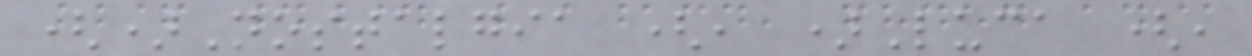()Nostalgia (, )Luca (,
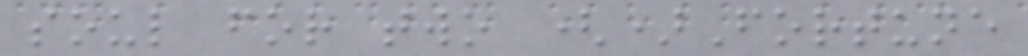soul for two ()Fortune
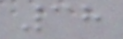38
